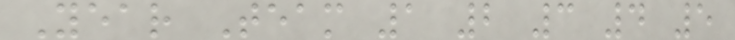Year Team 1 2 3 4 5
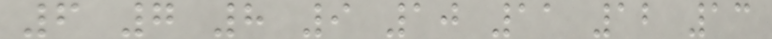6 7 8 9 10 11 12 13
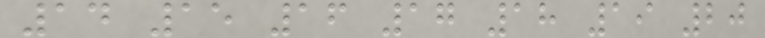14 15 16 17 18 19 20
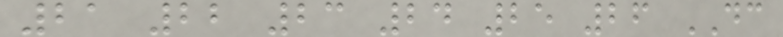21 22 23 24 25 26 DC
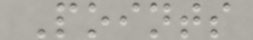Points
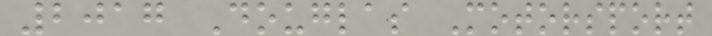2017 Douglas Motorsport
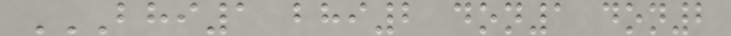BHI1 BHI2 DON1 DON2
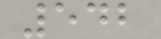542
